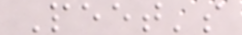Peet's
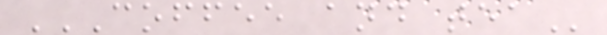COFFEE AND TEA
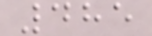485
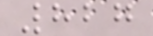827
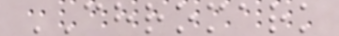CHROMARK
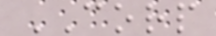CORP
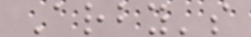Arby's
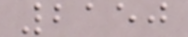2150
